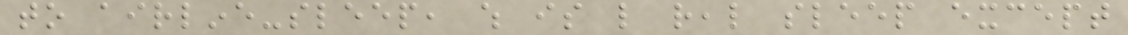to airline-sleep, which is like real sleep except
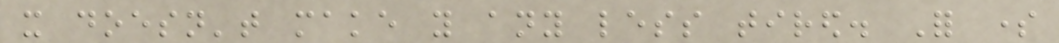it doesn't make you any less tired. For some
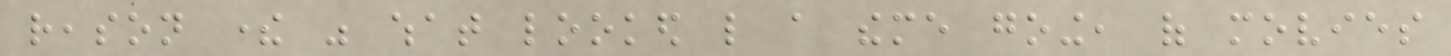reason there was what looked like a theme going, of movies
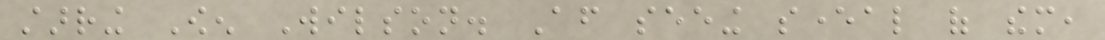starring Owen Wilson. After seeing several of them,
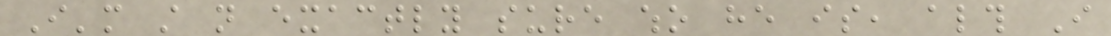I'm still not exactly sure who he is, although I
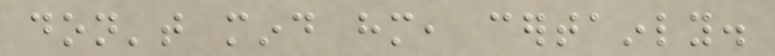don't mind him, certainly.
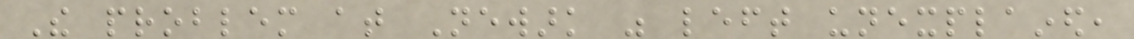The problem at Newark was left unexplained,
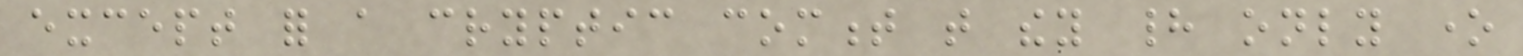except for a cryptic comment that they had only one
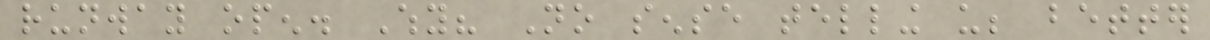runway open. Why? No sense telling us; better
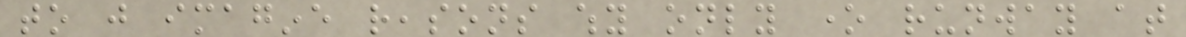to just imagine reasons why only one runway at
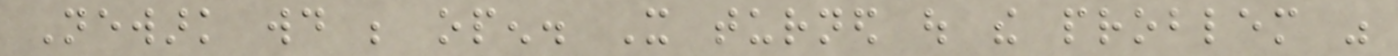Newark would be open. It turned out the problem was
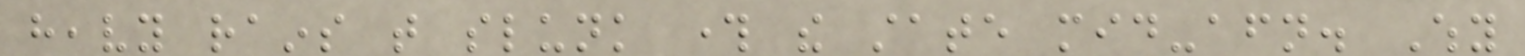heavy rains that slunk through the state mid-afternoon. Why
